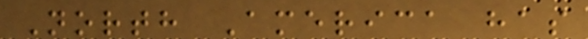North America has
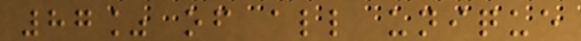87% of all unique
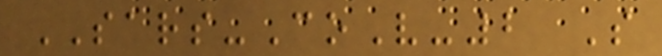SARS-CoV-2 S
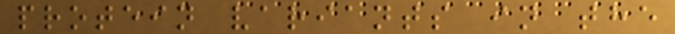protein variants in the
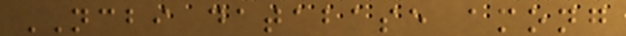NCBI database among
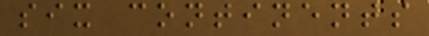six continents
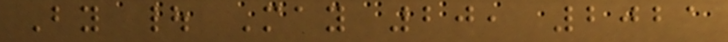By | May 20, 2021
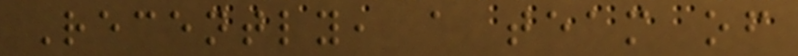Recently, a team of
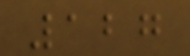127
